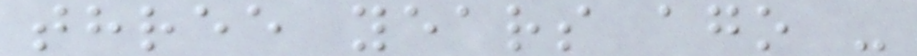three years ago -
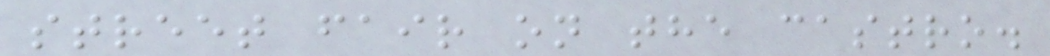street fair on the castro.
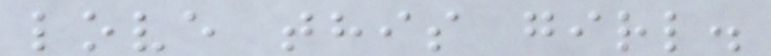love this girl.
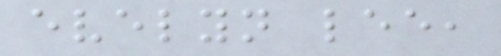evelyn lee,
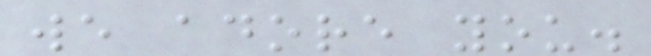we adore you.
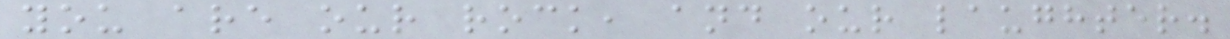you are our rock, and our laughter.
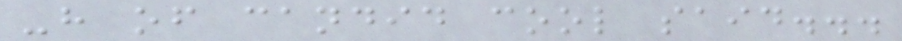-h of candid cool said...
